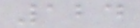124
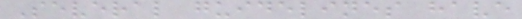Several guidelines have
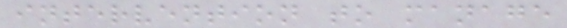intervention to manage
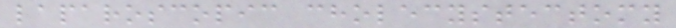laparoscopic cholecystectomy
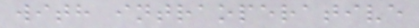with intraoperative
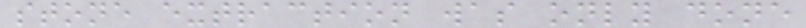stone extraction was only done
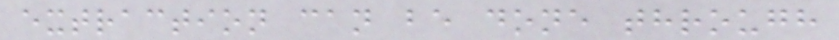extraction can be done through
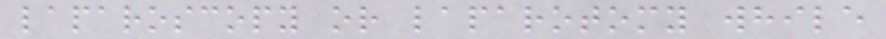laparoscopy or laparotomy while
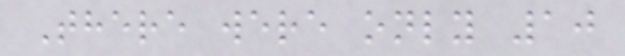There were only 10
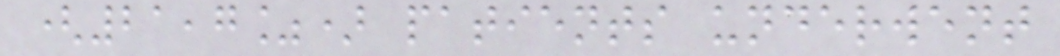(21,7%) patients underwent
